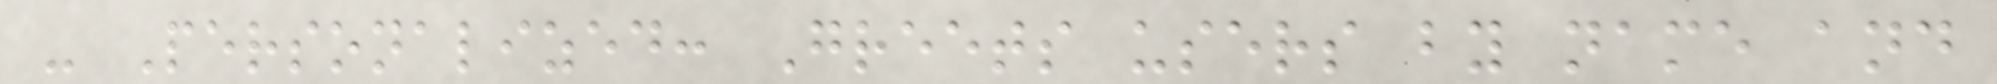- Personalized: Greets users by name and
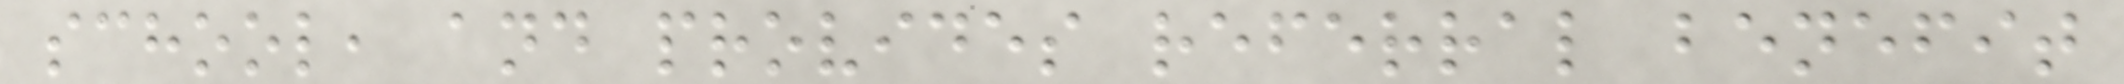school, and provides referral benefit
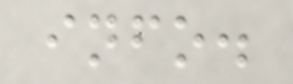info.
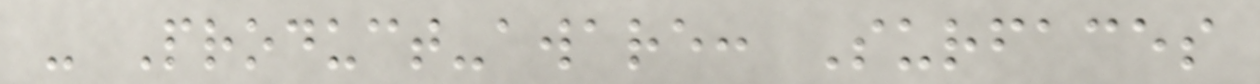- Product-aware: Surfaces
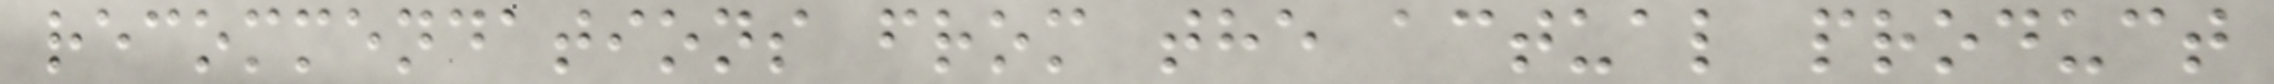recommendations from the actual product
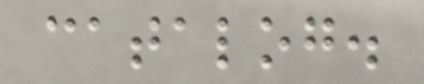catalog.
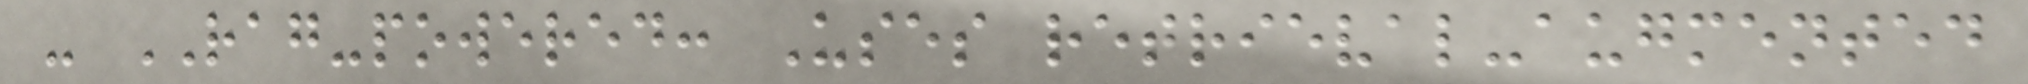- RAG-powered: Uses retrieval-augmented
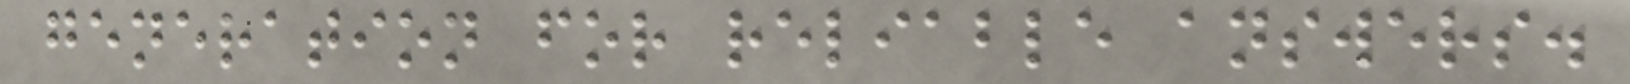generation for reliable answers.
